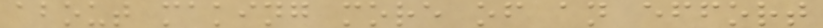about making more of an effort
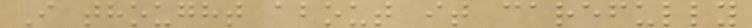I thought about it carefully
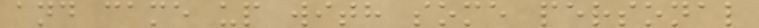and came up with some personal
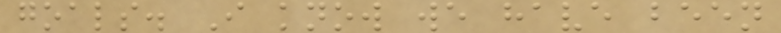goals. I know we have been
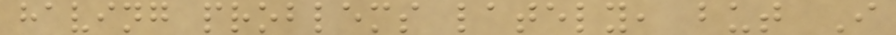having problems lately, but I
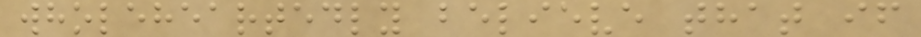wholeheartedly believe that if
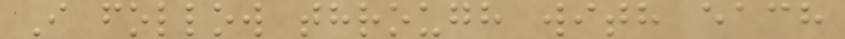I follow through with each
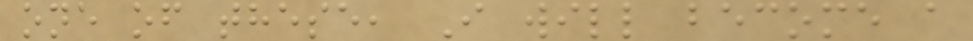one of these, I will become a
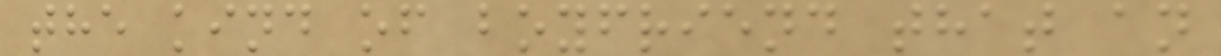the kind of boyfriend that an
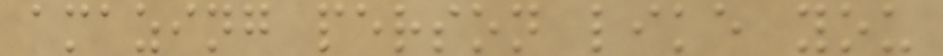amazing person like you
